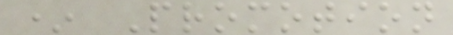* Promotion
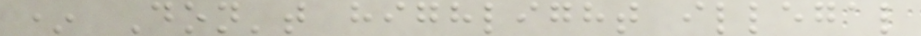* Don't highlight illegal
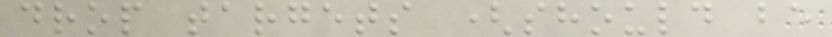drop targets (should be
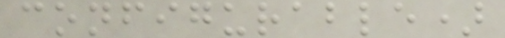configurable)
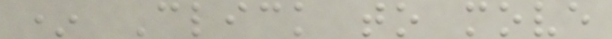* Click to move
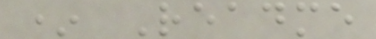* Readme
